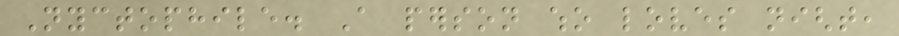Nyctophile. A person who loves night,
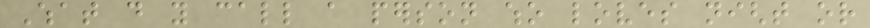What do you call a person who loves night or
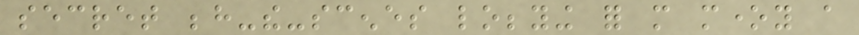secret behind-the-scenes lobbying for more money a
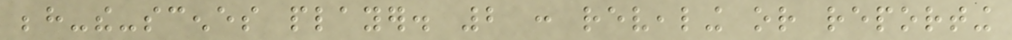behind-the-scenes player. 2 : revealing or reporting
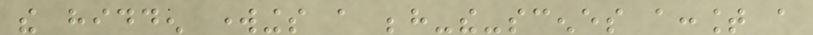the hidden workings a behind-the-scenes account a
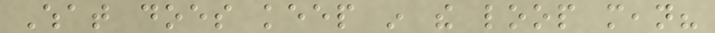What does keep in the loop mean?
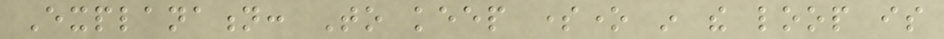Explanation: To keep someone in the loop is
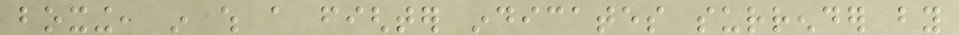boxing, in which a fighter indicates surrender by
